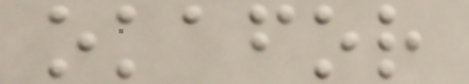okafor
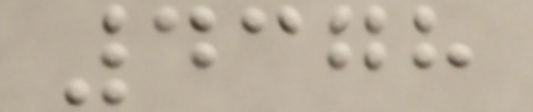4378
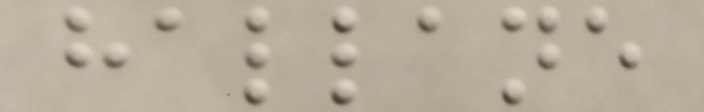hallane
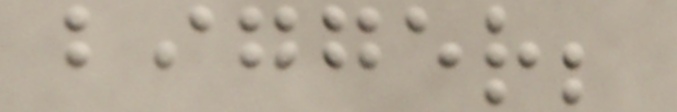bigger;
